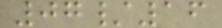07/16
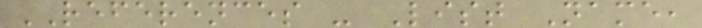REFERENCES - List Name,
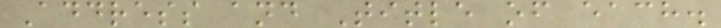Address and Title of each.
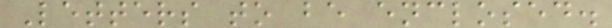Letters to be enclosed.
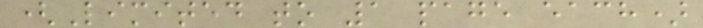(Limited to 1 page each)
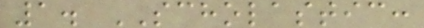1. SCHOLASTIC:
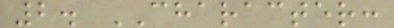2. CHARACTER:
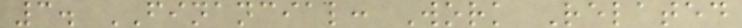3. FINANCIAL: Work Related
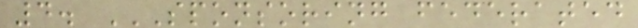4. SPONSORING FEDERATED
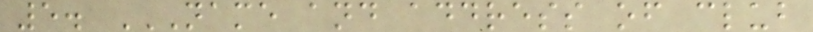5. NAME AND ADDRESS OF CLUB
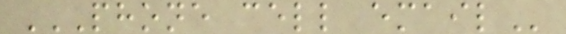PHONE CELL EMAIL
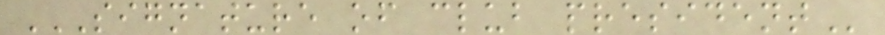SIGNATURE OF CLUB PRESIDENT
